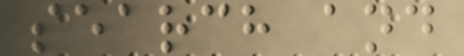search and
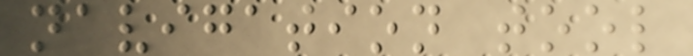navigation tool
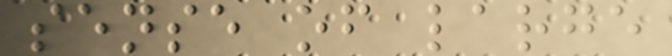sense of large
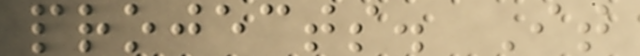projects. It
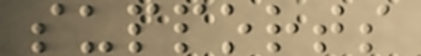supports
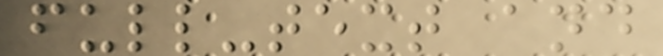full-text and
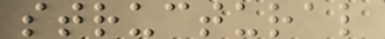structural
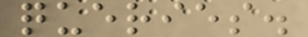queries.
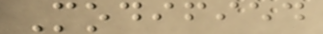Modified
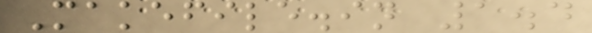Makefile.in 1.4
